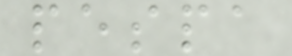pespa
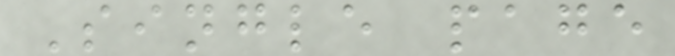Single page
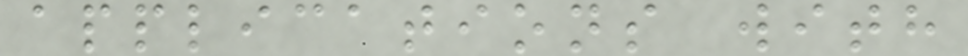applications with
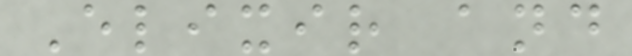Elixir and
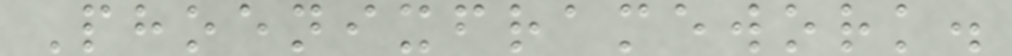Phoenixframework.
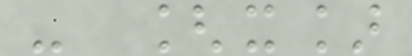- [x]
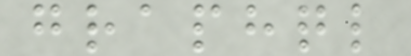graphql
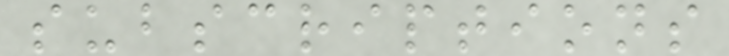subscriptions
